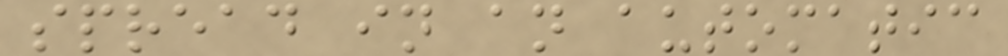spread in an automatic
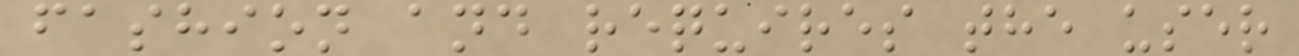fashion and requires the user
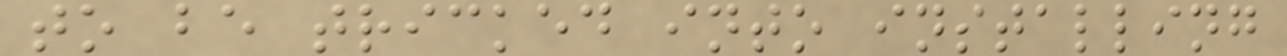to be tricked into installing
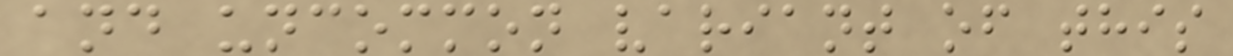and uncommon variant of this
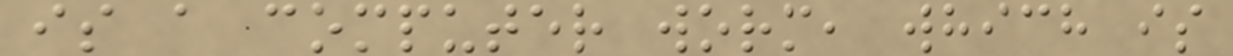is a computer worm, which is
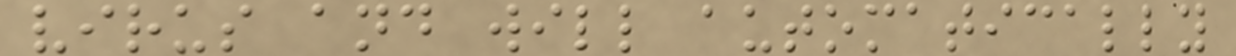virus and will automatically
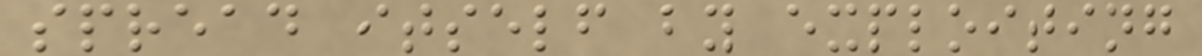spread itself by exploiting
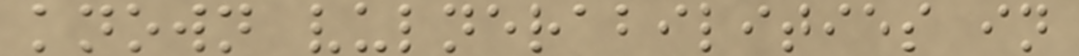known vulnerabilities in
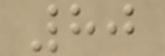80
